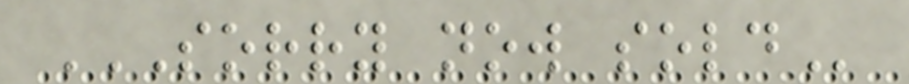SORRY NOW SOLD
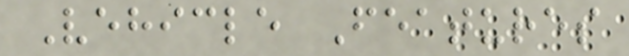Vehicle Features
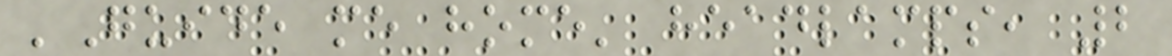'Guide me home' headlamps, 2
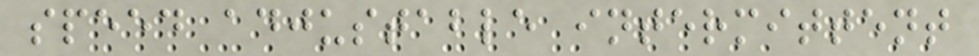speed adjustable intermittent
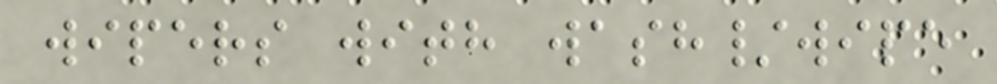wipers with wash/wipe
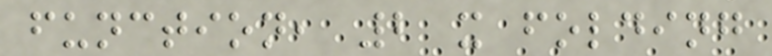function, 2 x folding
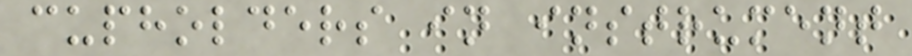cupholders in instrument
